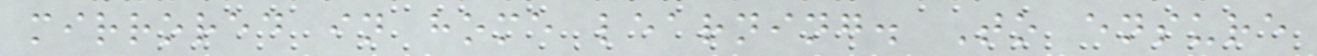mirrored in home learning. To ensure
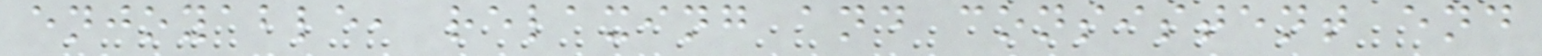enjoyable, relaxing and consistent end
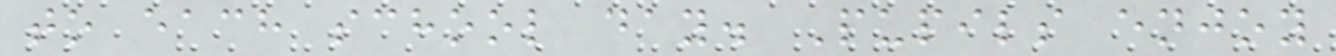to each school day. Pupils enjoy
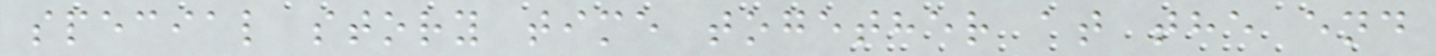special story time together at the end
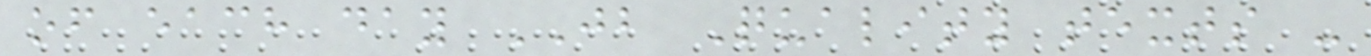of each day JB Quality texts -
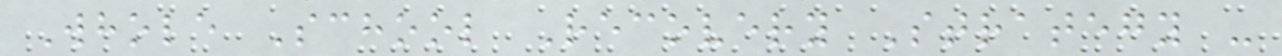Whole School Recovery Strategy -
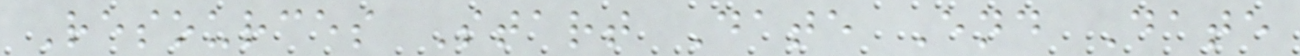Resources Start Date End Date
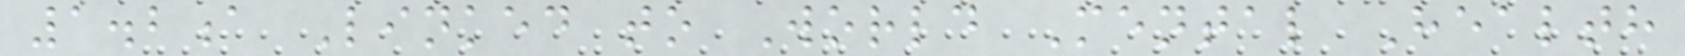1.2a Linked to World Mental Health
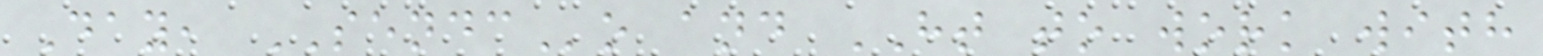Day, SENDCo and HT to work with
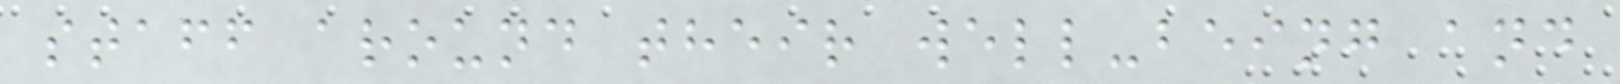staff around their well-being and
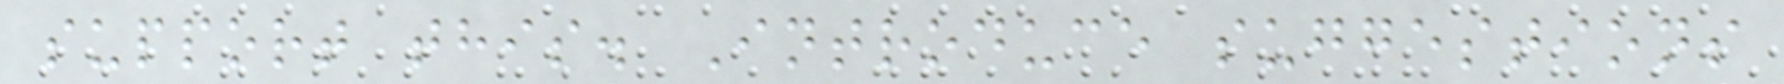support this. Introduce suggestions
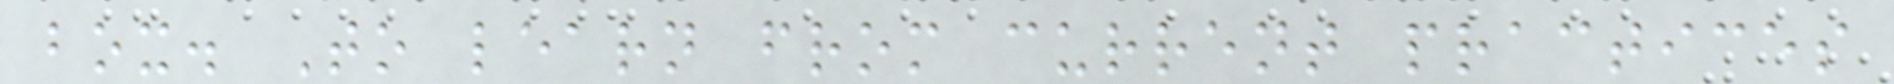box. To learn from current practices
